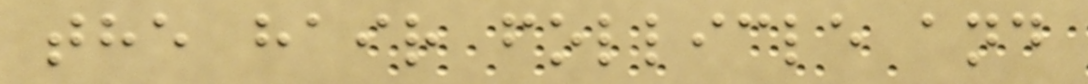the hair follicle and
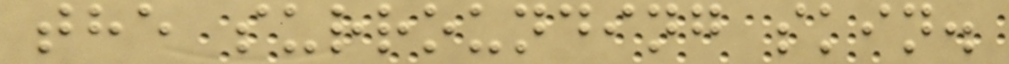the surrounding skin.
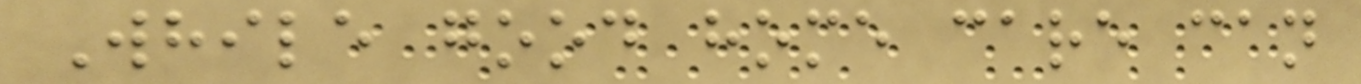While good home care can
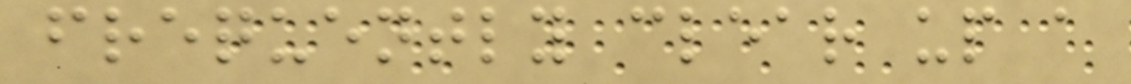frequently clear up a
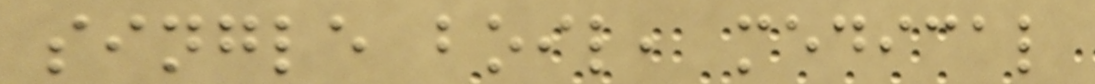single boil, medical
